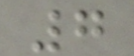7
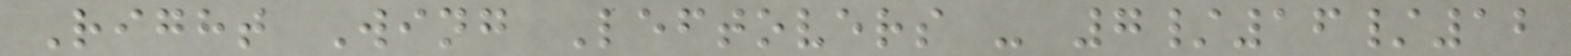Right Wing Leftovers - 7/16/12
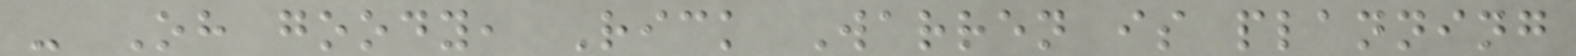- Oh goody, Rick Warren is planning
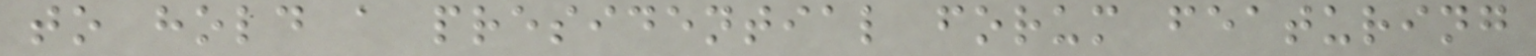to hold a presidential forum featuring
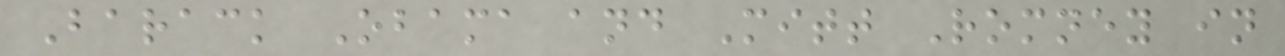Barack Obama and Mitt Romney in
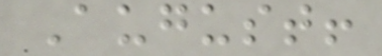August!
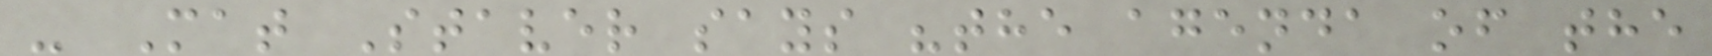- Mat Staver says "the agenda of the
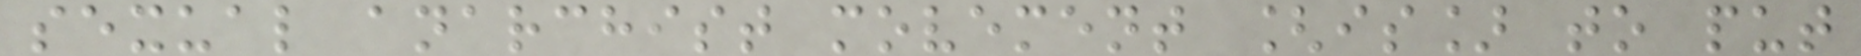sexual anarchist movement [is] to put
